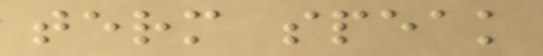term speak
